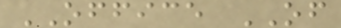OFFICE OF
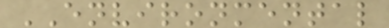ENVIRONMENTAL
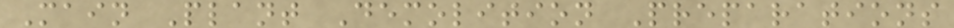Main Plant Demolition Preparations
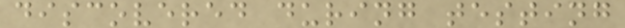discovered during testing
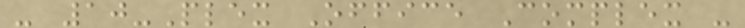- 10-Plex Office Complex -
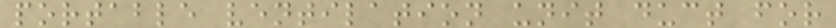portable ventilation unit duct for
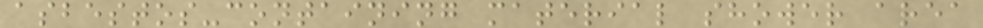asbestos-containing material shower area
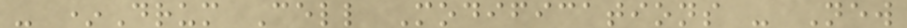- *Drum Cell Modifications - New
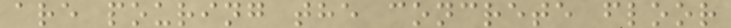are pouring the concrete floor
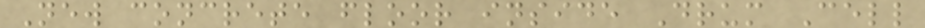New concrete floor inside Drum Cell
